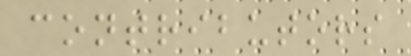contributors
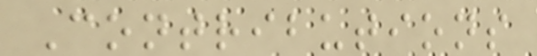Contributions
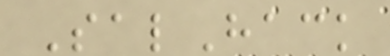SalHack
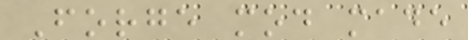Forge mod made
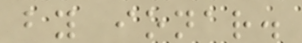by ionar.
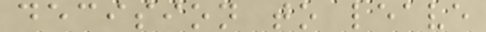decision to leave
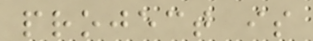project is
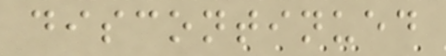discontinued
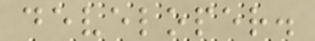developer.
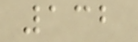132
